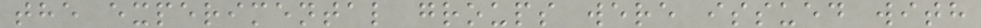the experimental groups were issued with
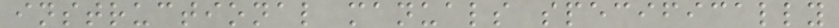instructional manuals specifically
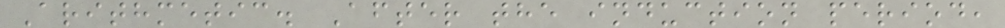Arithmetic. After the induction period,
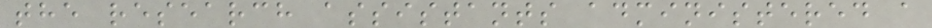the research assistants administered a
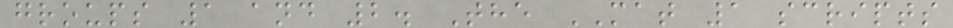groups 1 and 2. The MAT 1 scripts
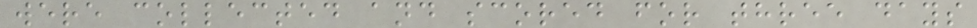were collected and scored for three days
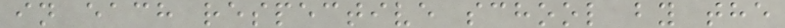in each respective school by the
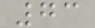73
